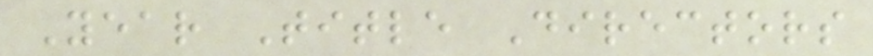Year Title Directors
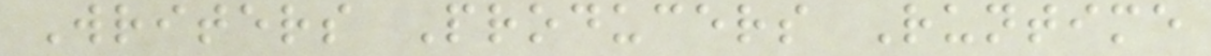Writers Producers Runtime
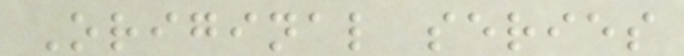Original series
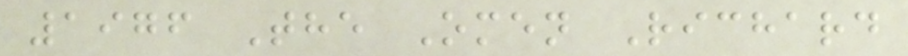1976 The Omen Richard
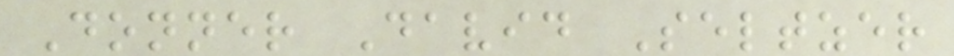Donner David Seltzer
